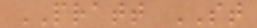PRATT ST
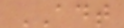ADT
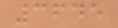3645
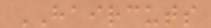HAIRCUTS
